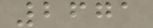2671
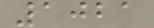1021
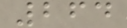264
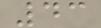43
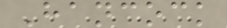Hancock
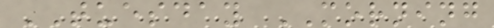TUESDAY MORNING
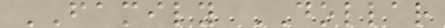FAMILY DOLLAR
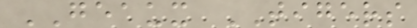GEAUX TIGERS
